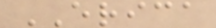ERICA
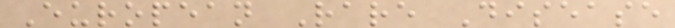European Rare Disease
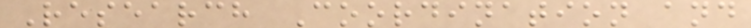Research Coordination and
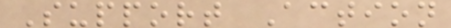Support Action
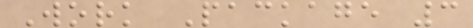Work Package 3
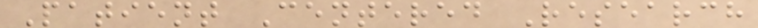Patient Centered Research
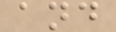and
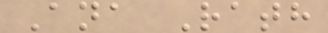Ana Rath
